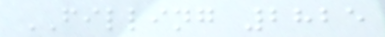FILLING 2825
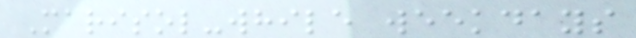Marisol-while weekdays
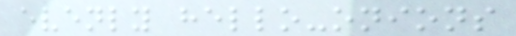evenly hello-onions
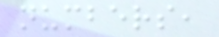numbers,
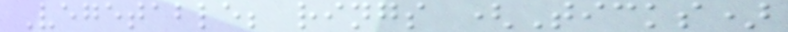Vegetable; rings (Ticks)
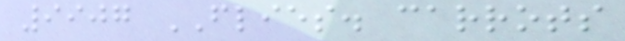9907 FLIES. carrots
